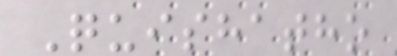Quishatho
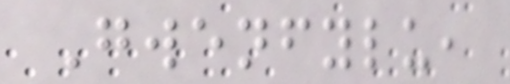Gwenfylu,
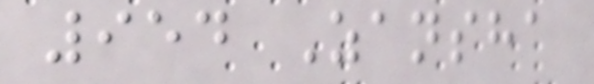954 Zansha
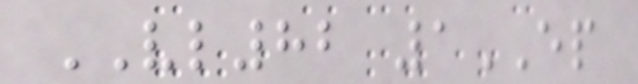VL82 1EP
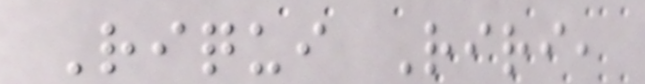Riqui Riri,
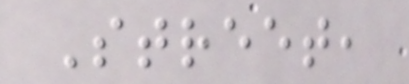Street,
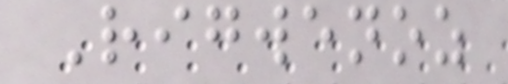Rigwenoz
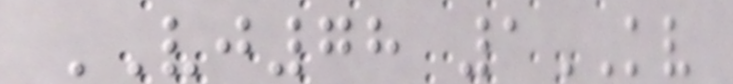VJ78 1KV
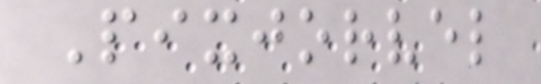Pixjorvel
